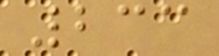233
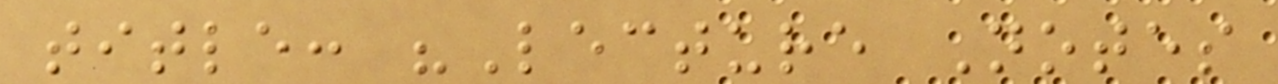title: "Lecture Notes
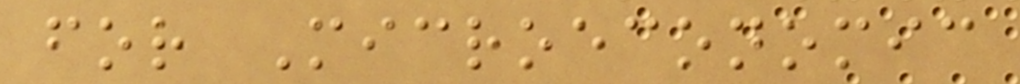for Microeconomic
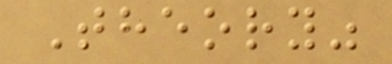Theory"
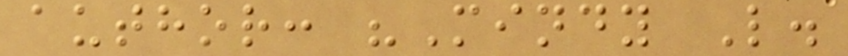author: "Mindy L.
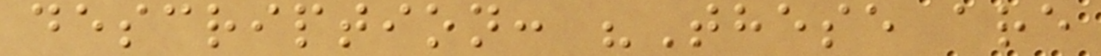description: "These are
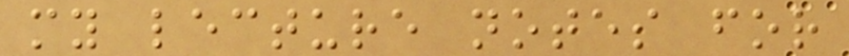my lecture notes for
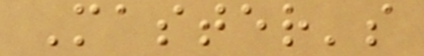Master's
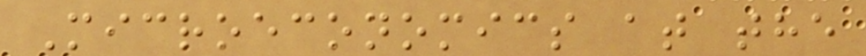Microeconomics at the
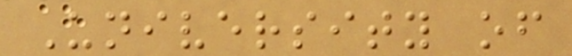University of
